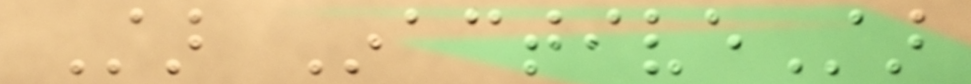Star InactiveStar
